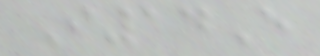I14E
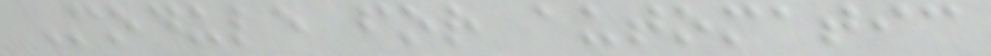Module for automatic
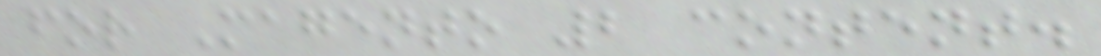for Magento 2 content.
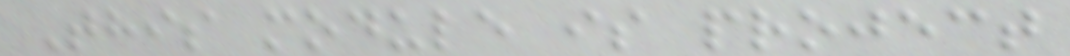This module is project
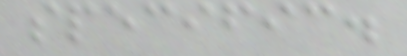specific.
